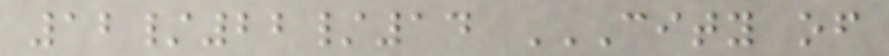12/22/14 CITY OF
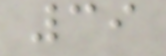39
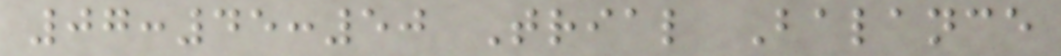07:45:50 Trial Balance
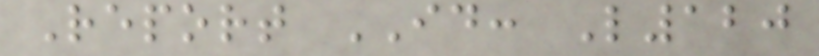Report ID: L120
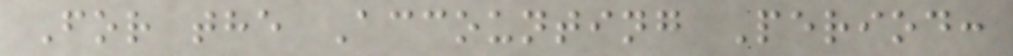For the Accounting Period:
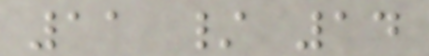11 / 14
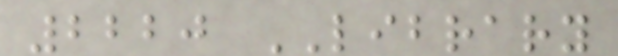2220 LIBRARY
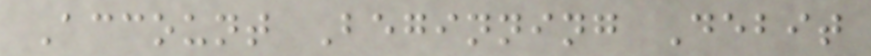Account Beginning Debit
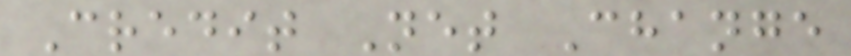Credit Net Change
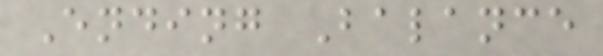Ending Balance
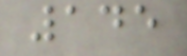145
